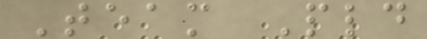Team Pld
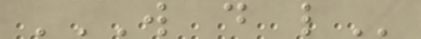W D L
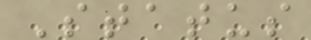Status
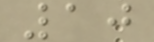10
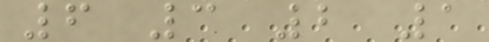6 3 2 1
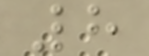8
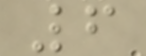6
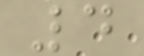4
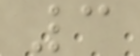3
